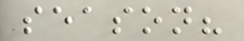season?
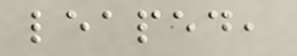leaped,
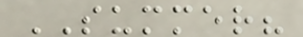SUMMER?
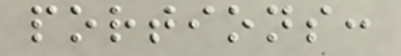portions:
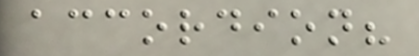accordion?
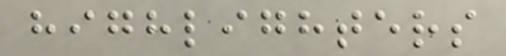highlighters
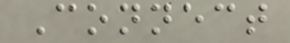Connect
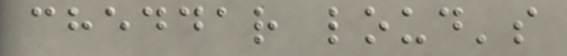cheddar loud's
